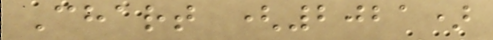Chart (2021)
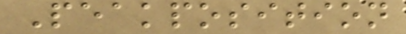Peakposition
